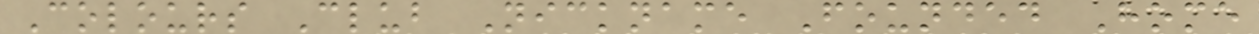Colours Club Nickname Founded Home
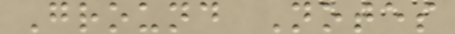Ground Notes
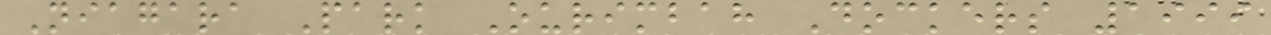Niagara Park Ourimbah Dockers 1999
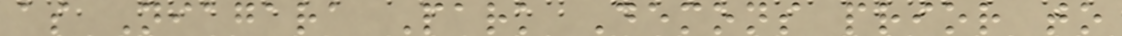as Niagara Park Demons prior to
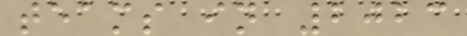teams in 2023
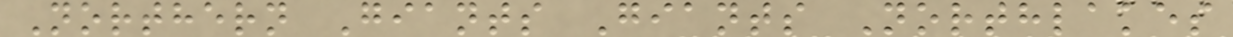Northern Giants Giants Northlakes
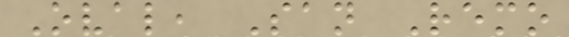Oval, San Remo
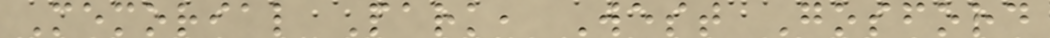Memorial Park, West Gosford
